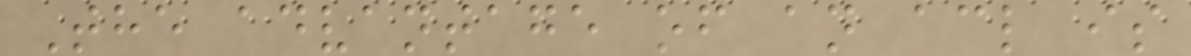The advantage of an acl is
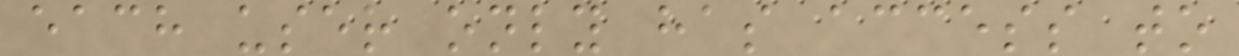each user only has access to
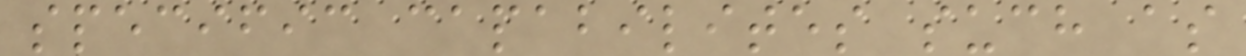specific capabilites such as
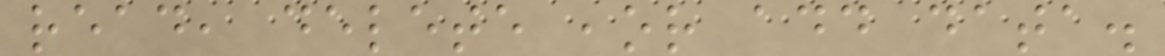read, delete ,or add data.
